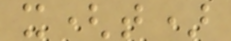x(t)
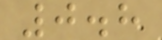0.8
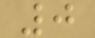0
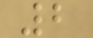2
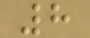8
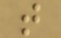t
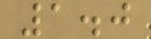1.0
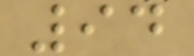94
